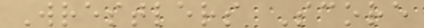Wrestlers Score
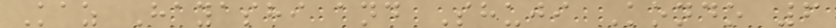Kaz Hayashi and Shuji Kondo 6
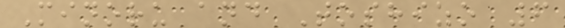Minoru and Toshizo 6
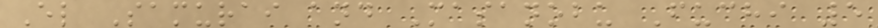El Samurai and Masanobu Fuchi 5
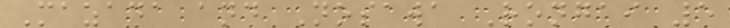Mazada and Nosawa Rongai 5
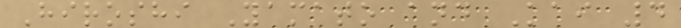Hiroshi Yamato and Kai 4
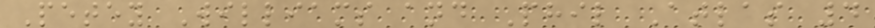Petey Williams and Phil Atlas 4
